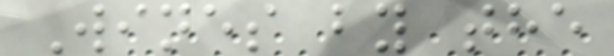Wines by the
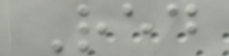Red
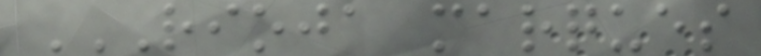RIOJA MARQUES
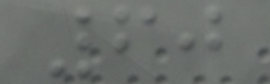60
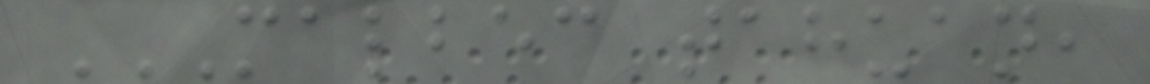MALBEC TAHUAN,
